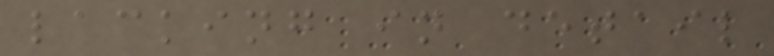lacking in detail
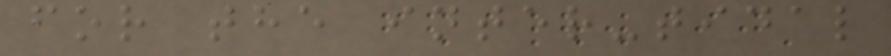for the inter-tidal
